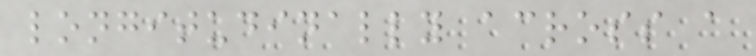longitudinally across a
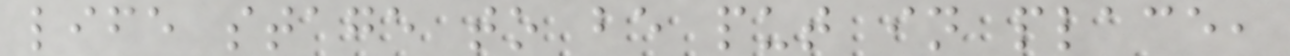life stage to be put in place,
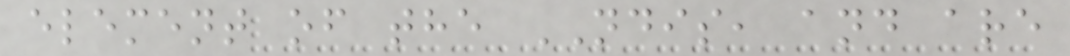element of the NDIS, and are
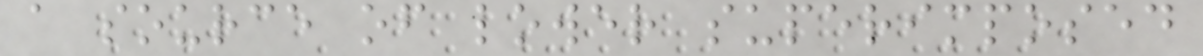a source of lower superimposed
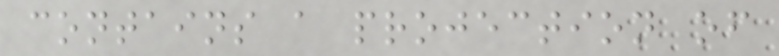contains a projection of
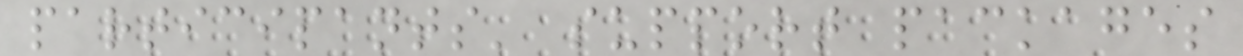participants' support packages
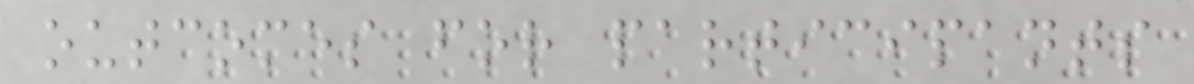outcomes for participants
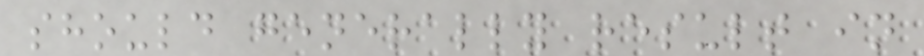should generally result in
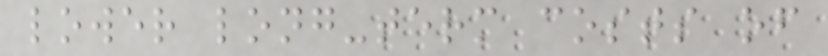lower long-term costs of
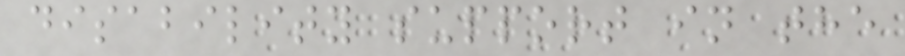disability support in the
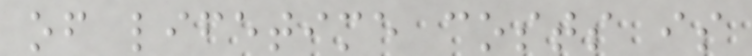of lifetime costs is
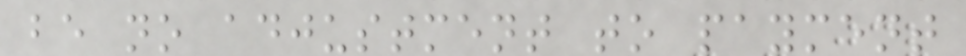be no adjustment to payment
